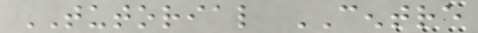TUTORIAL CENTRE
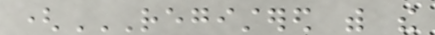(REGISTERED WITH THE
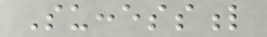Successful
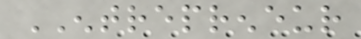ENTREPRENEUR
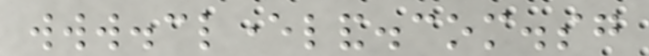www.cleverland.com.sg
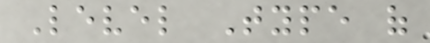Level Type of
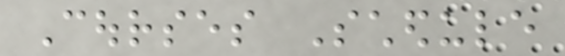Courses Schedule
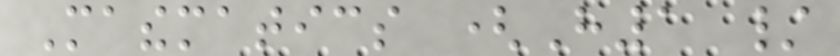Mathematics (H1 /
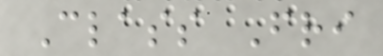Class Fri
